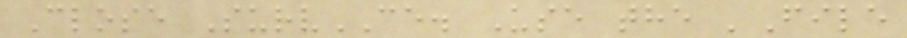Close SurvCE. Use the 'File
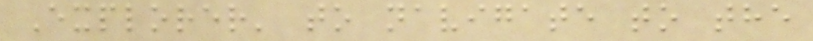Explorer' to navigate to the
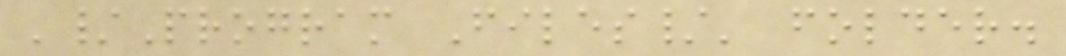'/Program Files/' folder.
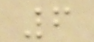6
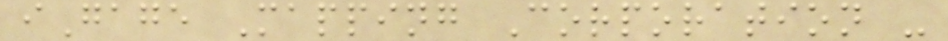iGage Mapping Corporation -
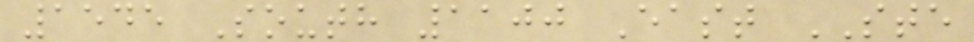1545 South 1100 East STE
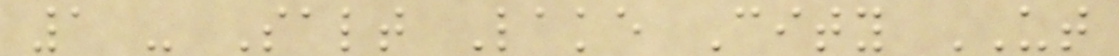1 - Salt Lake City UT
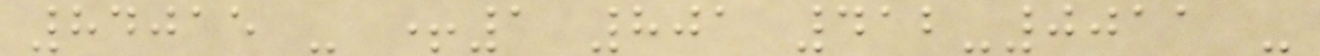84015 - +1 801 412-0011 -
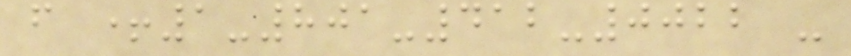f +1-801-412-0022 -
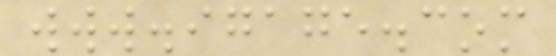www.igage.com
